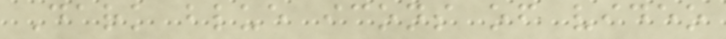Dark blue icons of video
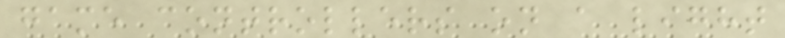game controllers on a light
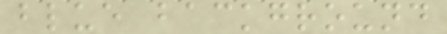blue background
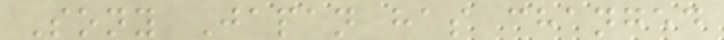Sony Japan has changed
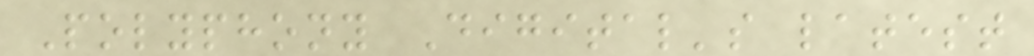Polyphony Digital's latest
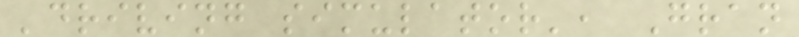'driving simulator', Gran
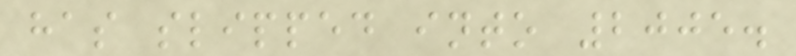has slipped into 2005.
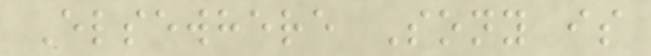Elsewhere Sony is
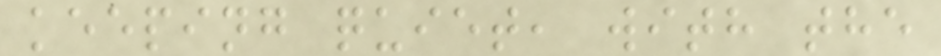keeping quiet, with the
